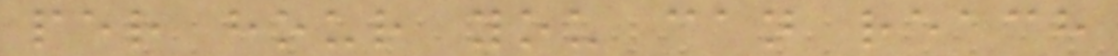per hour you can reach
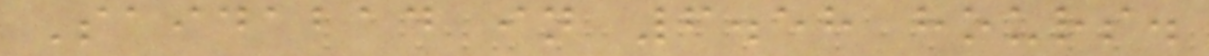Saidabad in 6.58 hours.
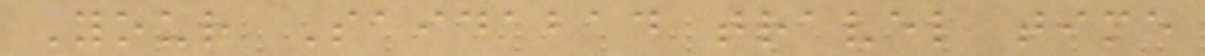Your Saidabad travel time
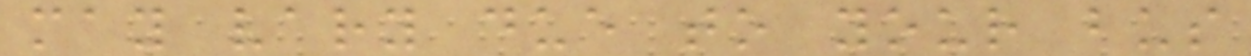may vary due to your bus
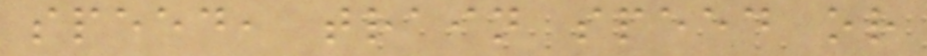speed, train speed or
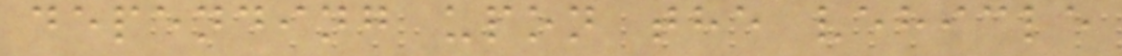depending upon the vehicle
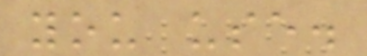you use.
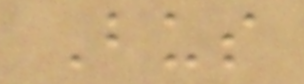Bus
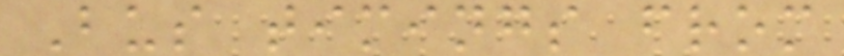Bus timings from
